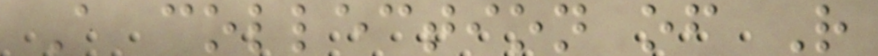A collection of R
